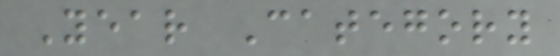Year Category
